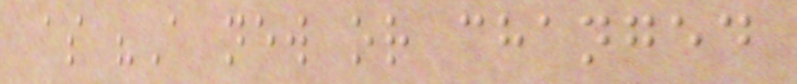as "A new or changed
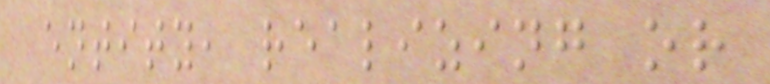entity, realizing or
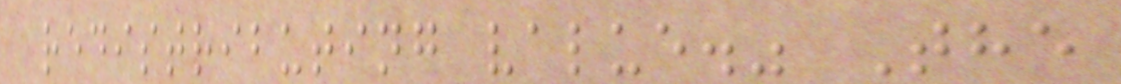redistributing value." The
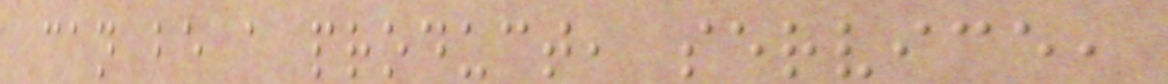can be a product, service,
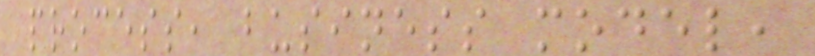process, business model,
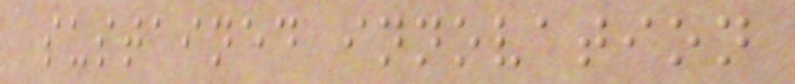sustained innovation
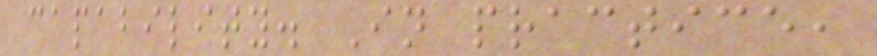capability. In practice,
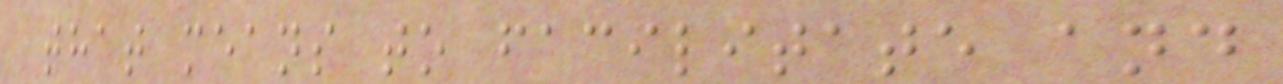that means to facilitate and
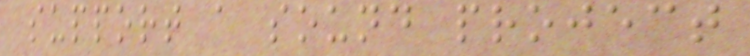support a sound project
